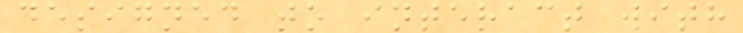designed to interact with
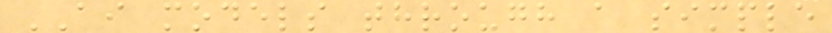AI models through a simple
